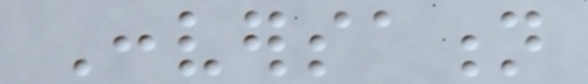Conversation
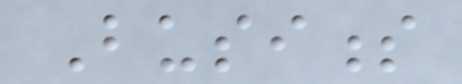Business
